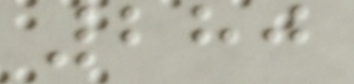280
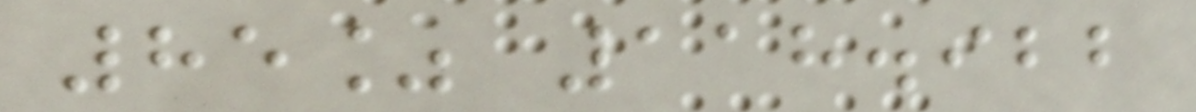85% 118.922
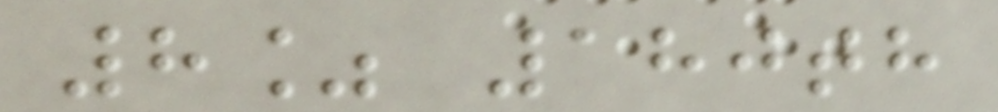8% 180th
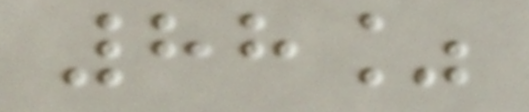88%
